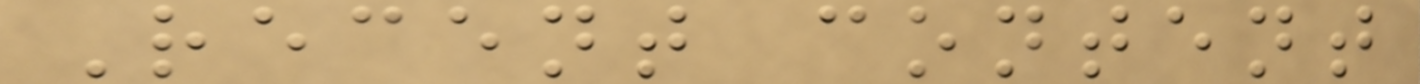Recent content
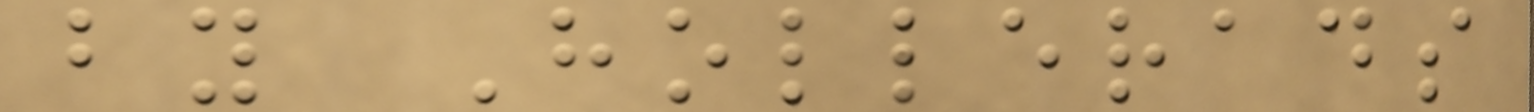by Hollerads
